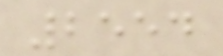2554
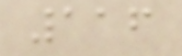116
